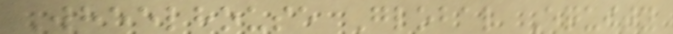Wheelhouse Global Equity
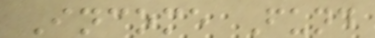Income Fund
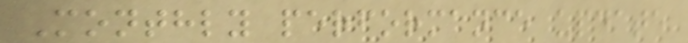Monthly performance update
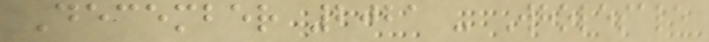December 2021 - Wholesale
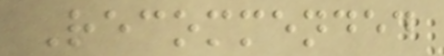Recommended
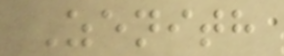Zenith
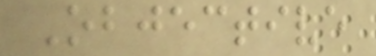Objective
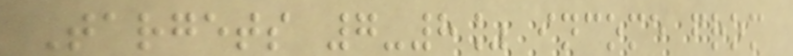Targets 7-8% income from
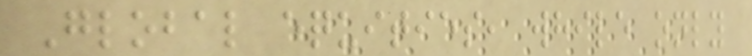Global equities, while only
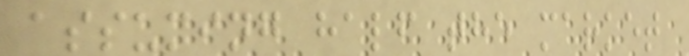assuming half the market
